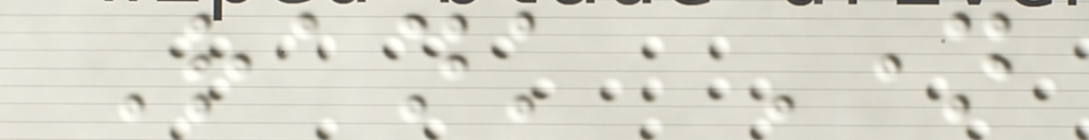Rank Name
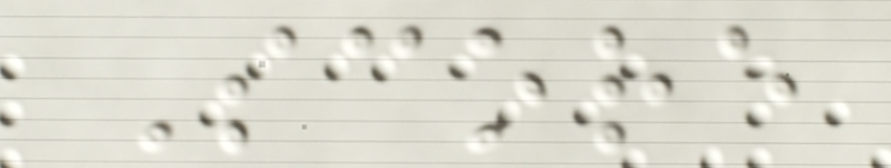Score
